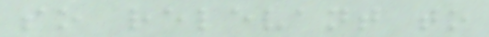so relevant to
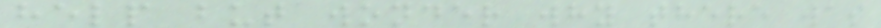help but wonder why there was
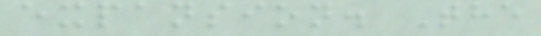expansion. The
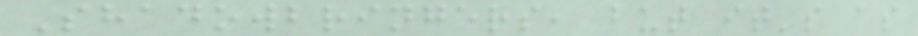Shadowbringers, but it's as
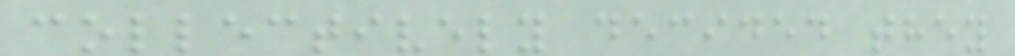collectively decided they
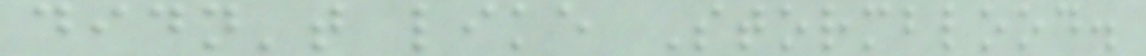didn't like Stormblood.
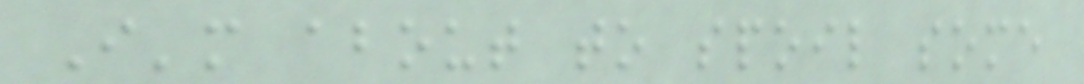I'm about to spoil some
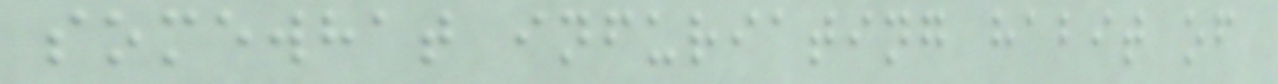somewhat infuriating habit of
